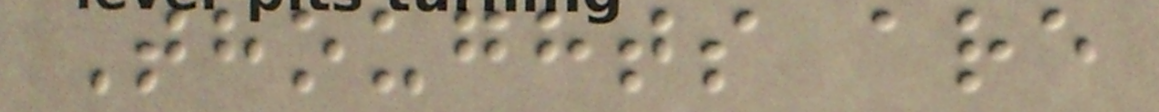Thoughts are
